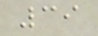39
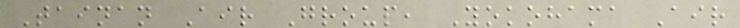Tainan Air Group, Yokohama Air
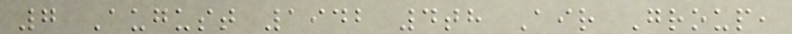7 August 1942 4th Air Group,
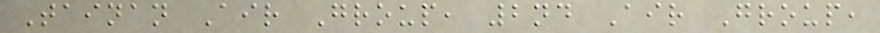Tainan Air Group, 2nd Air Group,
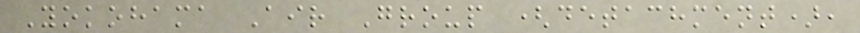Yokohama Air Group (detachment),
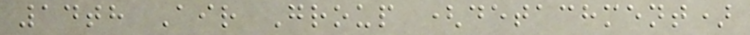14th Air Group (detachment)
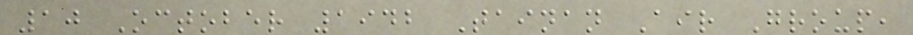10 October 1942 Tainan Air Group,
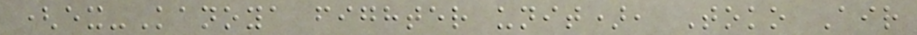(ex-Kanoya fighter unit), Toko Air
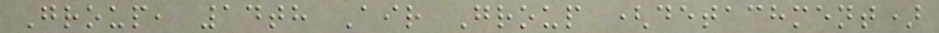Group, 14th Air Group (detachment)
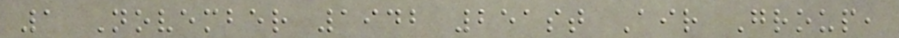1 November 1942 251st Air Group,
